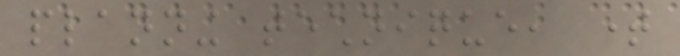planning technique, time
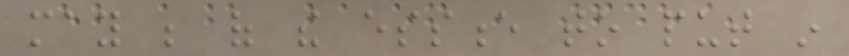may be of the essence to put in
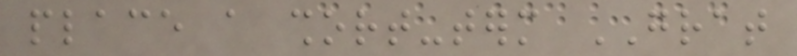place a short-term GRAT
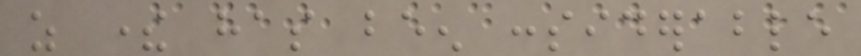as there has been considerable
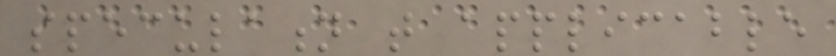speculation that applicable
